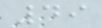49
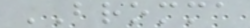BROMMA
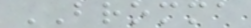BROMMA
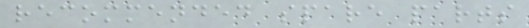recommended spare parts
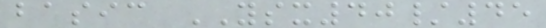basic YSX40/45
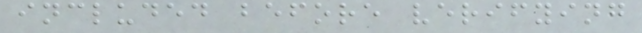included before verifying
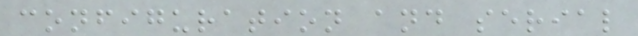configuration and serial
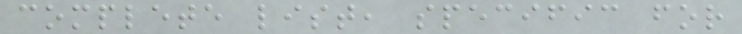complete list, specific for
